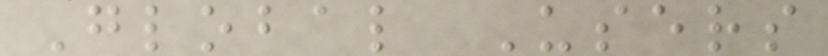Global Users
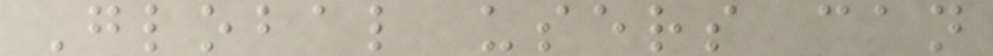Global users can
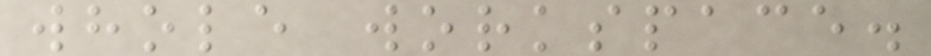whole workspace.
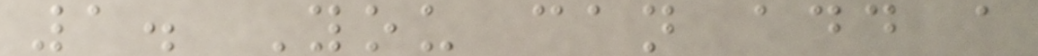1. You can add a
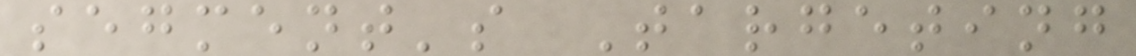segment's Targeting
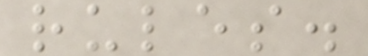rules.
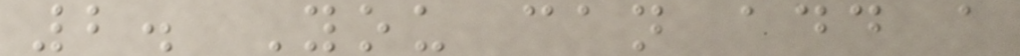2. You can add a
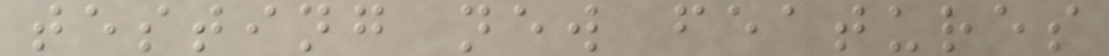testing new features
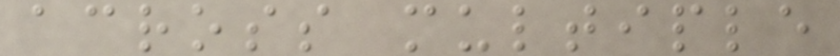across multiple
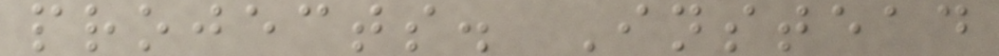projects. Instead
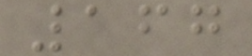167
